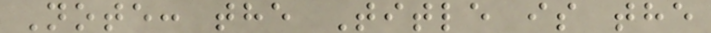Note: the Title is the
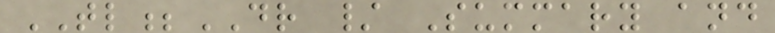TL;DR / Summary and
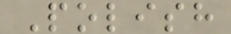Polish
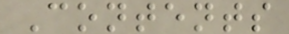Contents
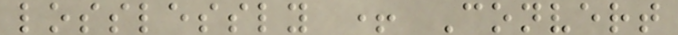losslessly + Convert
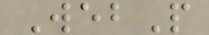WebP
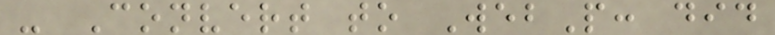- Convert to WebP: did
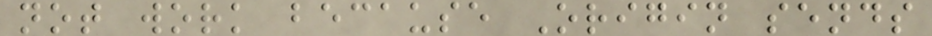not work because Origin sends
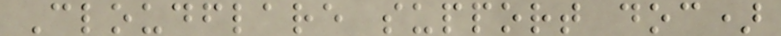Cloudflare support doc)
